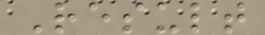Result
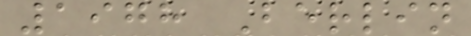1978 Berlin
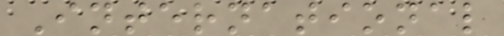International
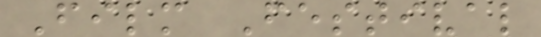Film Festival
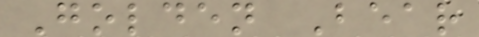Golden Bear
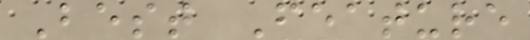Best Feature
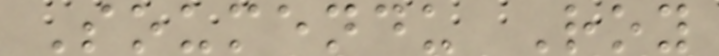Soumendu Roy
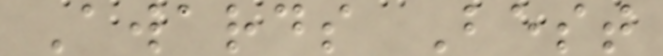Awards Best
